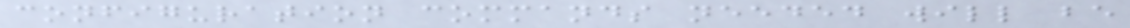configuration commands needed will be
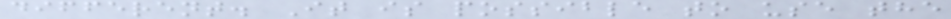different. It is possible to use the
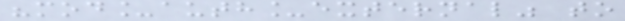"mod_auth_external" to
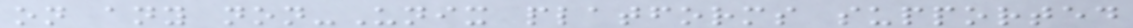on any non-Unix platforms supported
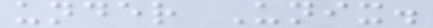under Unix.
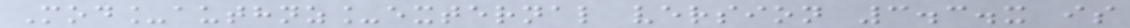Mod_authnz_external version 3.3.x is
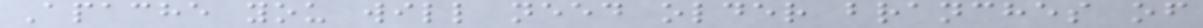Apache you will need older branches of
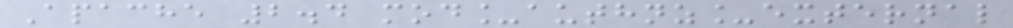Apache 2.4 mod_authnz_external
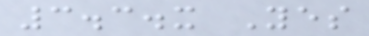3.3.x Yes
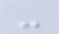-
